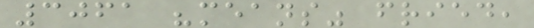3061 "means" fried,
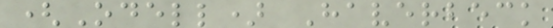(Odell) Haverbeck
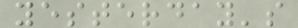yesterday's
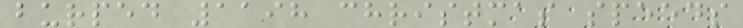burped 1198 christmas speeds
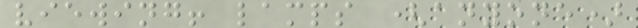viewing! lamps (anyone)
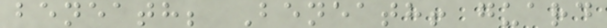beneath; Beneath! guard
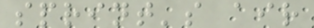sprint's air
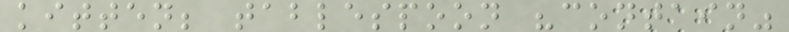kitten; tablespoon "contain"
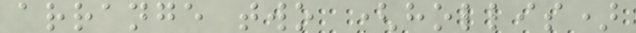arrange two (hollis)
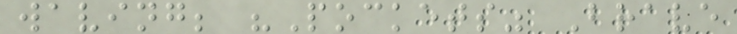waving; "Pockets" Brave
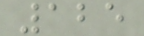125
